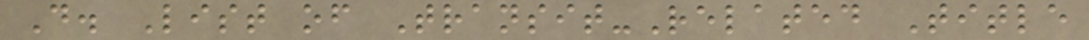D. List of Transit-Related Title
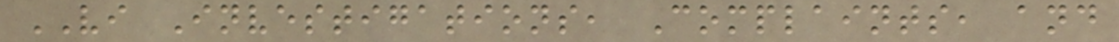VI Investigations, Complaints, and
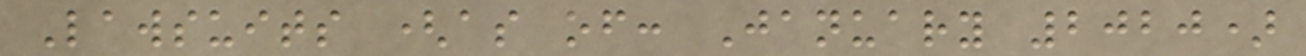Lawsuits (as of: January 2020)
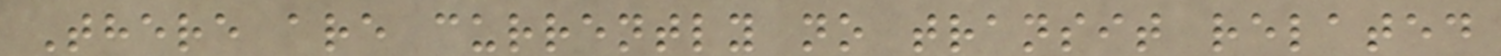There are currently no transit related
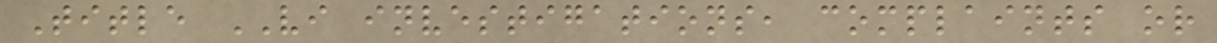Title VI investigations, complaints or
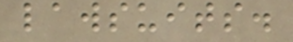lawsuits.
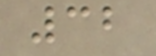32
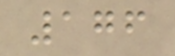176
